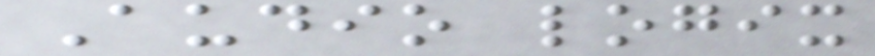Audio logix
